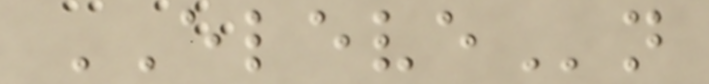ELEVEn
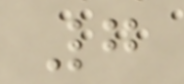7
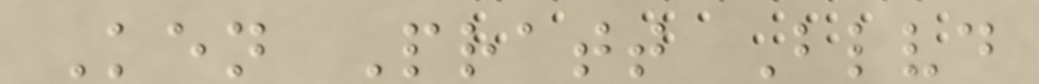Ken Pratt Blvd
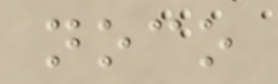noco
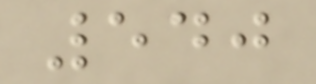540
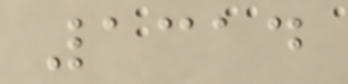1314
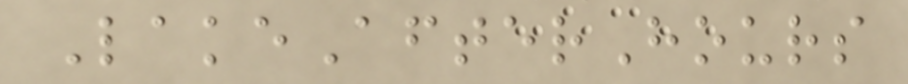LakeAfterHours
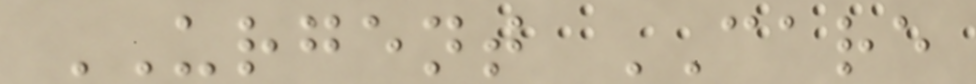URGENT CARE
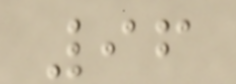96
